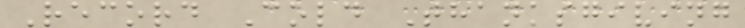Record Cold Thanksgiving
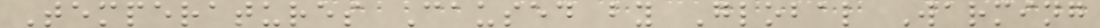Temperatures Caused by Global Warming
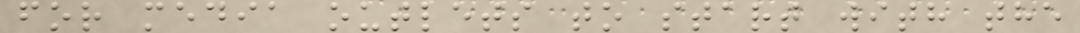for media outlets to start with the
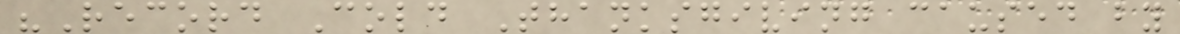"Record Cold Thanksgiving caused by
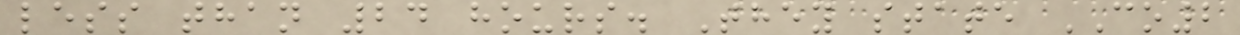less than 24 hours. They state CO2
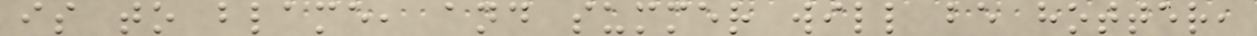is to blame, and summer will be hotter,
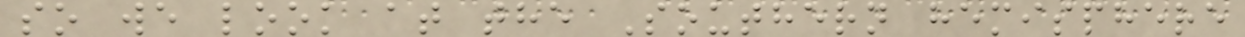so we look at the Southern hemisphere
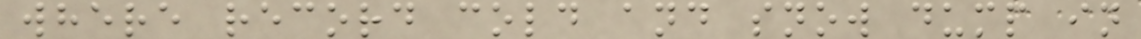where record cold and snow dump in
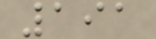191
